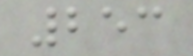253
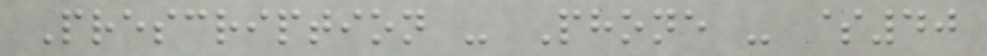Prescription - Phone - $40
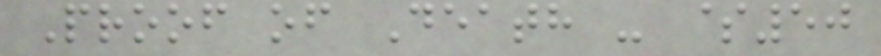Proof of Death - $50
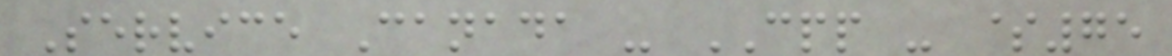Service Canada - CPP - $75
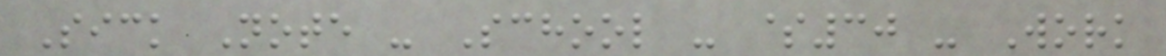Sick Note - School - $30 - Work
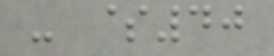- $40
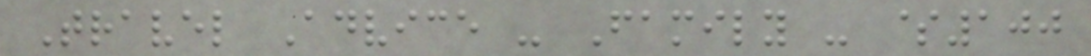Travel Advice - Family - $100
